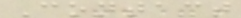Contact
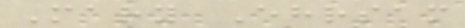Mary Ehrsam
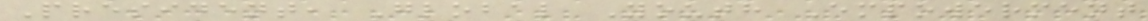President, Global Youth Empowerment
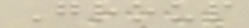Group
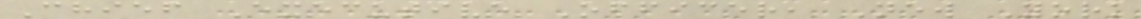Chief Executive Officer, New York
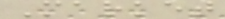Market
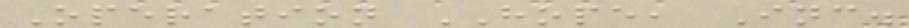Operation HOPE, Inc.
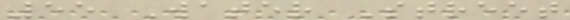55 Water Street
